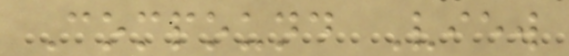Compound View
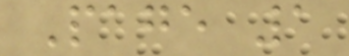Page 1
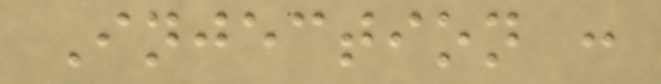Injection :
